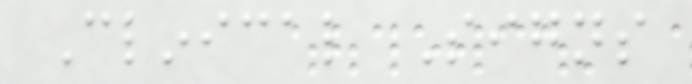Clinical Signs
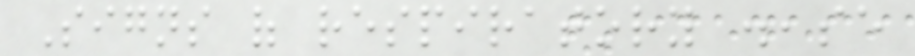Signs of respiratory disease
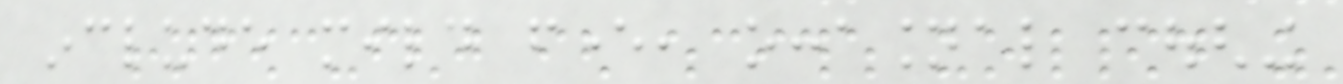include mild fever, occasional coughing
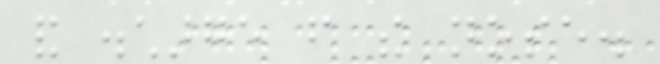and discharge from the nose.
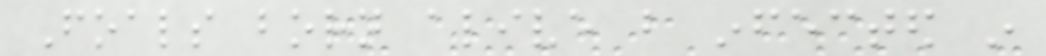Foals born alive but infected in
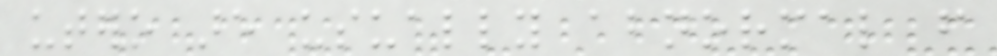utero are usually abnormal from
